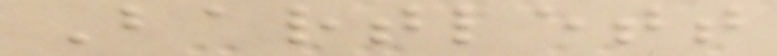Bartlett
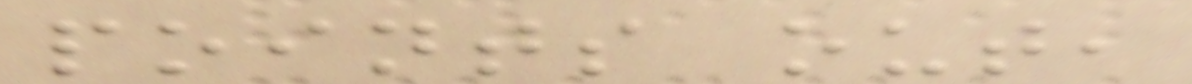points out,
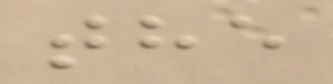the
